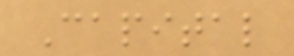Capital
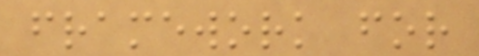framework for
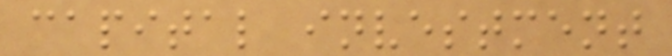capital investment
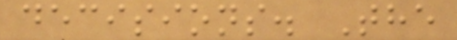decisions. The
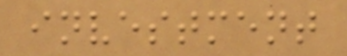investment
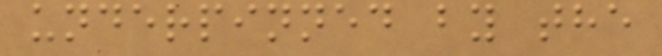underpinned by the
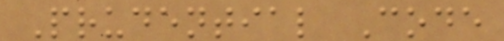Prudential Code
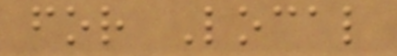for Local
